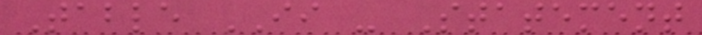Table II - Statement
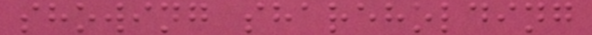showing shareholding
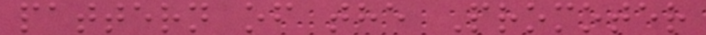pattern of the Promoter
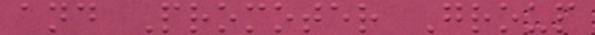and Promoter Group
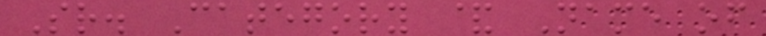Sr. Category & Name of
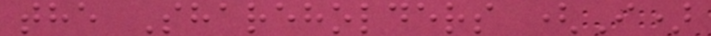the Shareholders (I)
